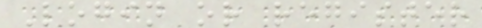Login or register
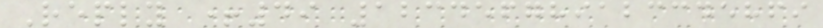Reply +49 123456789123345869
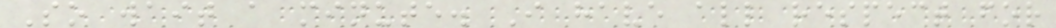So wait a minute. I have all respect for
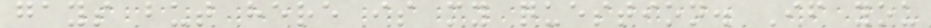gays but here is my question. If you
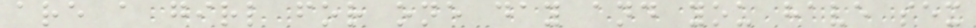are a girl for one day and you have sex
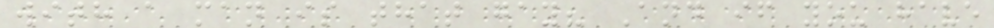with a man is that gay? And if you have
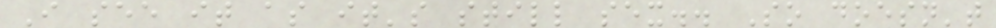I see it as it's still sex.. So doesn't
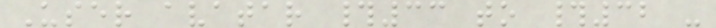User avatar #33 to #32 -
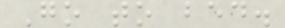Go to bed.
